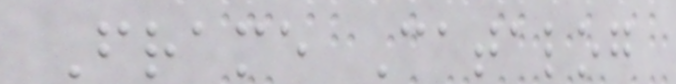Frame Catalog
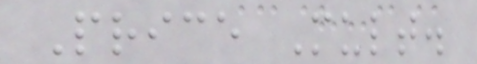Price Mult.
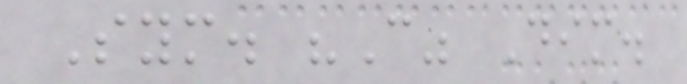Sym. "C" Dim.
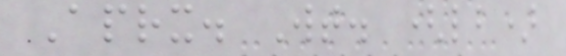Aprx. Wt. (lb)
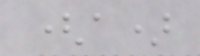(a)
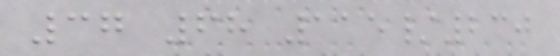37 68 115/230
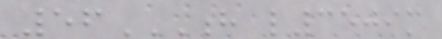56H L3509M
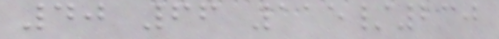40 66 115/230
